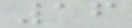16
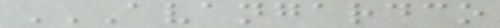AVANGARDCO
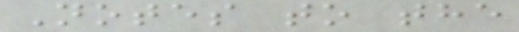Notes to the
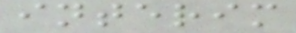interim
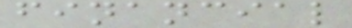financial
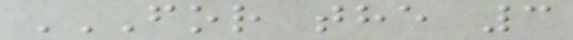FOR THE 3
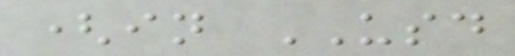(in USD
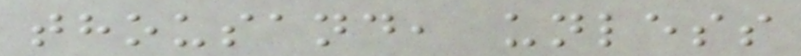thousand, unless
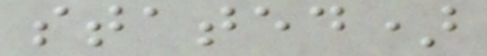stated)
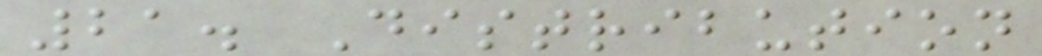21. Distribution
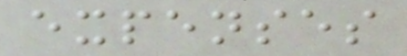expenses
